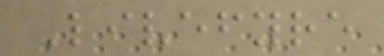Livefyre
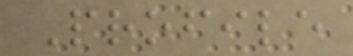Profile
